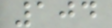104
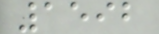1592
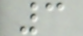3
